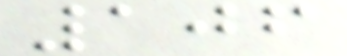106
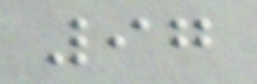97
